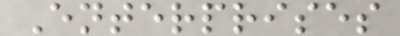Enterprises
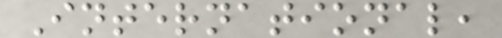International,
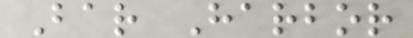Bar Harbor
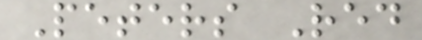Peters Red
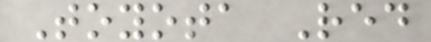Toyota Red
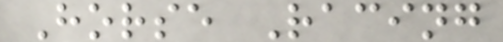Horse Racing
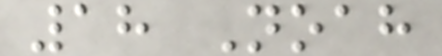18 Noah
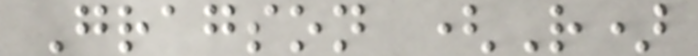Gragson (R)
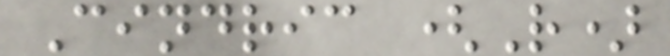Cindric (R)
